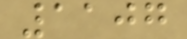1107
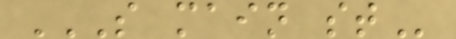S MAIN ST
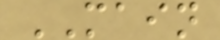MAIN
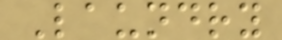Laundry
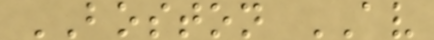BOSTON AV
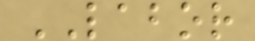LABOR
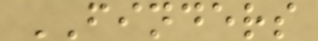FINDERS
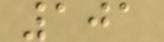101
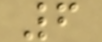6
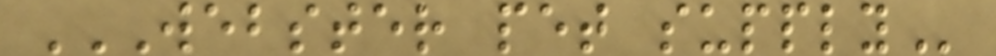WEBSTER PET SUPPLY
